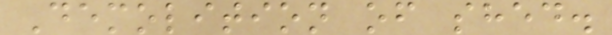Demolition of shed.
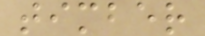timber
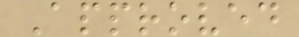Approved
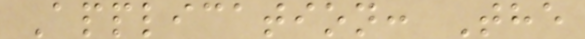Application: The
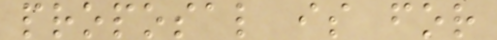proposal is for
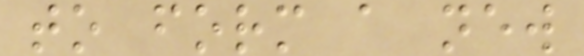to form a new
